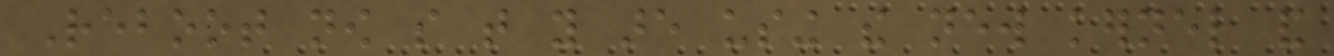Reboot now so that you are using the new kernel and
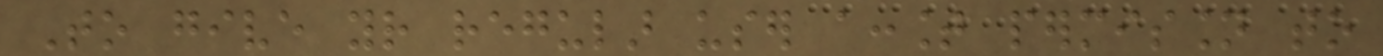To give your regular user account permission to
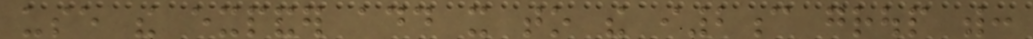use the expander add it to the i2c group with:
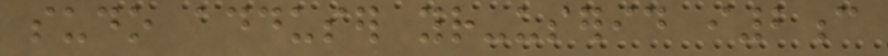sudo adduser your-userid i2c
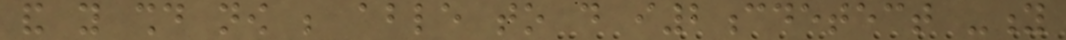and you should now be able to do i2cdetect -y
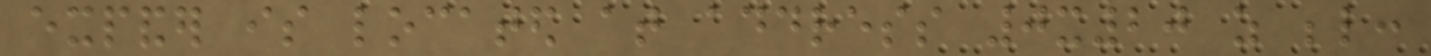expander is located at address 0x20 as below:
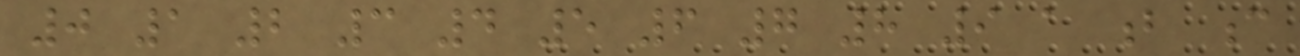0 1 2 3 4 5 6 7 8 9 a b c
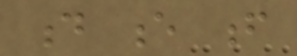d e f
